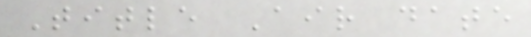Title Air date
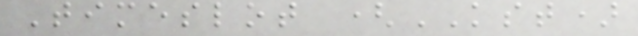Timeslot (KST)
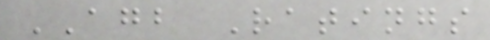AGB Ratings
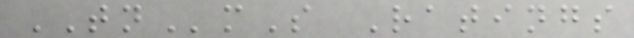TNmS Ratings
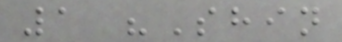1 "Shin
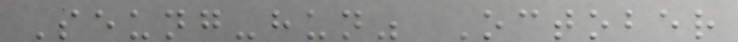Seung-hun" October
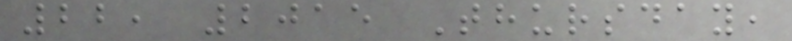22, 2015 Thursday,
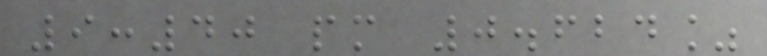9:40 pm 0.624%
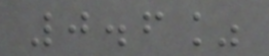0.6%
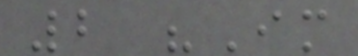2 "Im
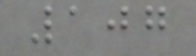107
